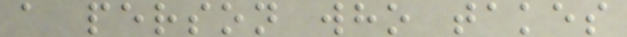a person who takes
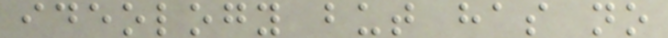ideology but has no
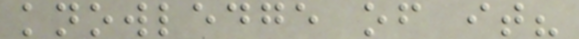knowledge of it?
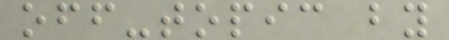off-topic by
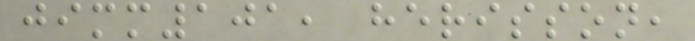jimm101, herisson,
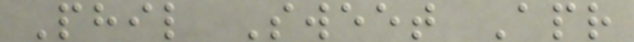Phil Sweet Apr
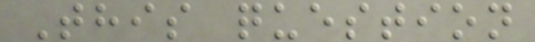This question
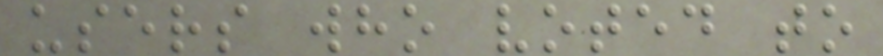users who voted to
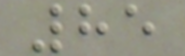85
